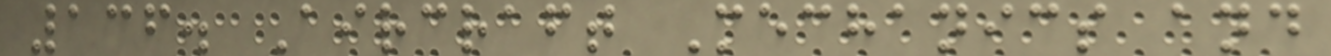136. Aircraft Mechanics and
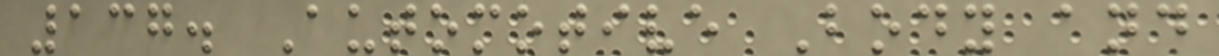137. Automotive Body and
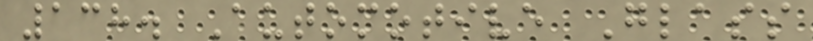138. Automotive Glass
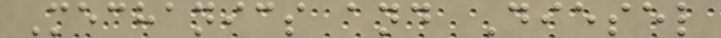Mechanics and Diesel
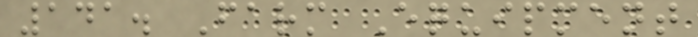141. Farm Equipment
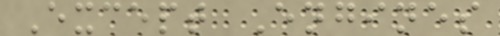Except Engines
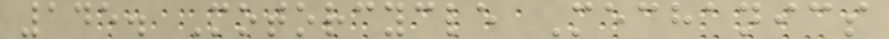145. Motorcycle Mechanics
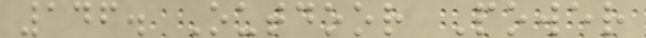146. Outdoor Power
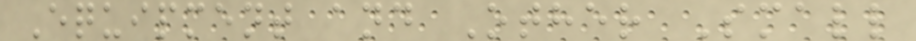Equipment and Other Small
